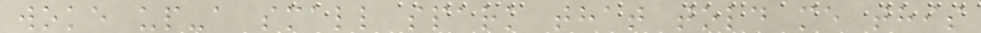woke up-a small spark that told me this
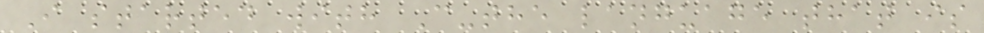I started with C-the language that is
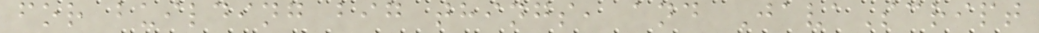for building big things, and JavaScript
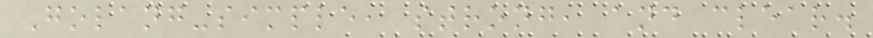Golang-simple, strong, and clear.
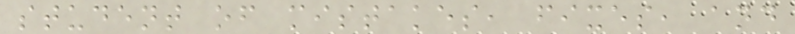student of mistakes, fixes, and
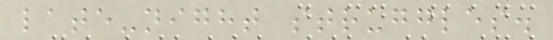late-night struggles.
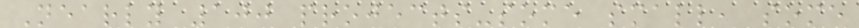Nearly 100 projects-some small, some
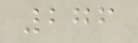276
